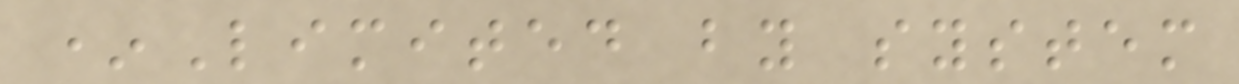*Limited by system
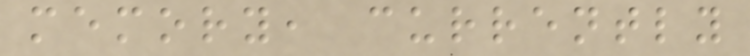memory, currently
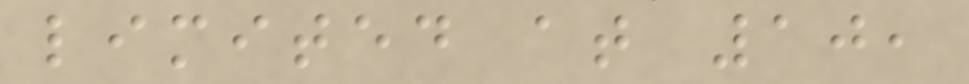limited at 10,
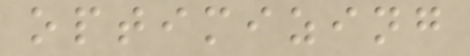optimizing
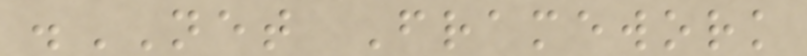.NET Framework
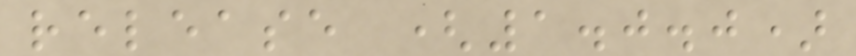release (1.0.0)
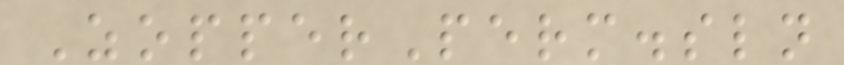ZopperPerm.sln
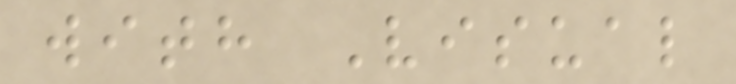with Visual
